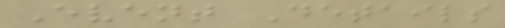Event Details
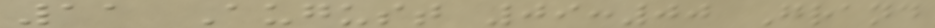11 August 09:00 Grand
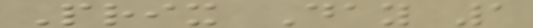Prix Day 1
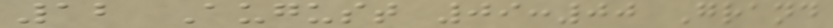12 August 09:00 Grand
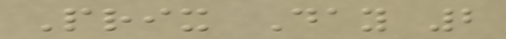Prix Day 2
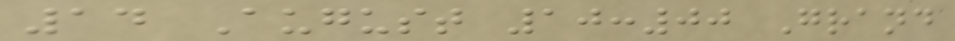14 August 10:00 Grand
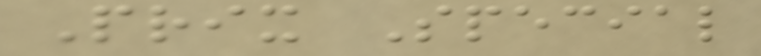Prix Special
